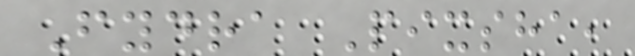Fydra Pixsha,
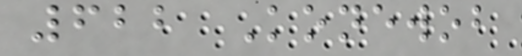622 Konewob
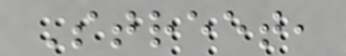Street,
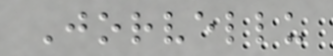Jorvellu
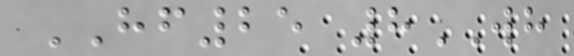HF25 8WH
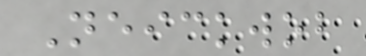Neickwob
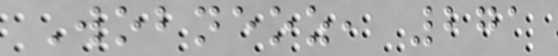Wobneoz, 271
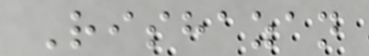Rishazan
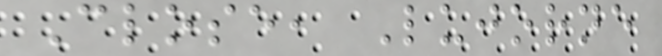Close, Lujorne
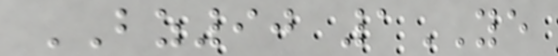BZ90 1YE
